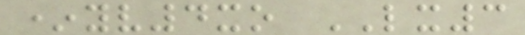*yv4xo LX3
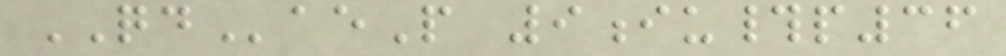QDaeP 9iu#p36
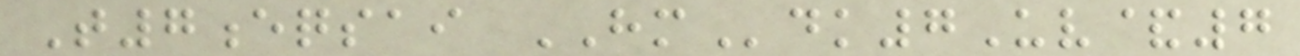T7eqsai HMdk7Uv&7
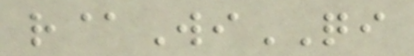r@WiQI
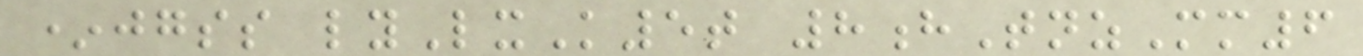*jgss lyLxK5t 8hTnzMm6
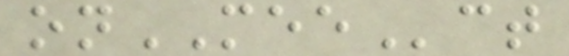onMEEct
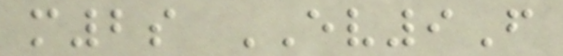m2s EV9F
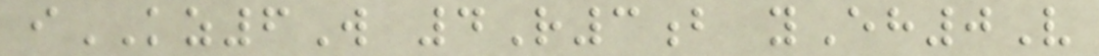iKZ6W 4R3b yEh0V
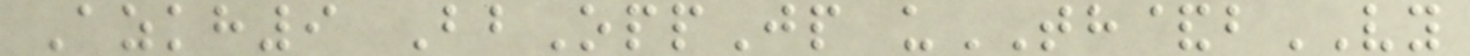Azkh9 BbOppJp uTH&bVY
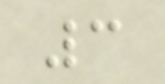3
